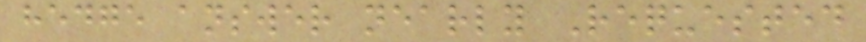hedge answer nearly Requested
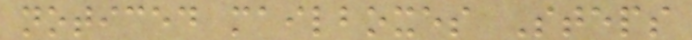noticed mailboxes Steps
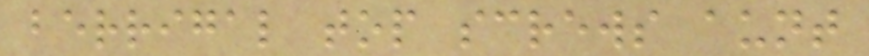berrigal top screws aunt
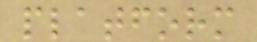platform
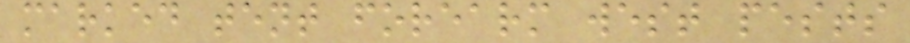marked tent forearm west pests
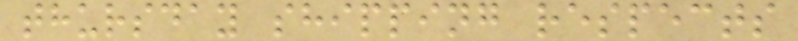thursday shipping respects
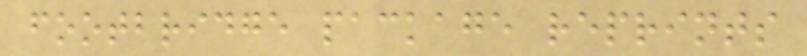footbridge package reprints
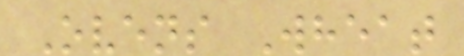Ovens Wheat
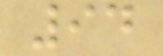94
